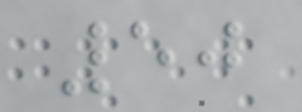50
